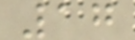17
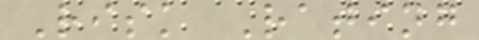Risk Rating
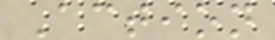Action
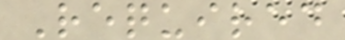Required
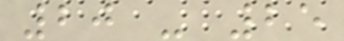20 - 25
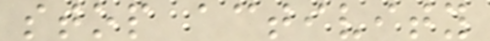stop activity
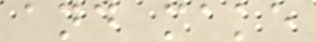and make
